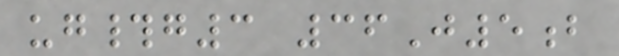ug#g3 36J5b
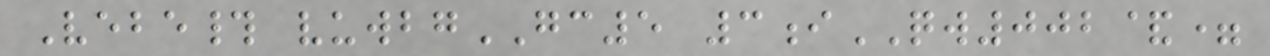Vebe# vuwbgGC5 3iQW002&=
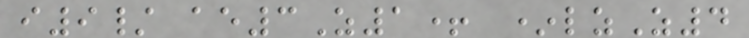i9/ ae3Z1+ *lzZ4
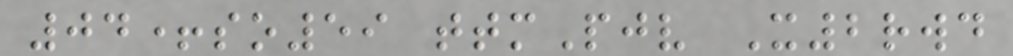04+so59 ttmPjv X2rwd
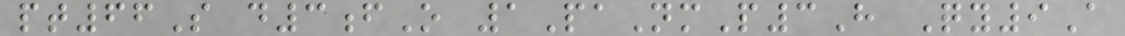pt66S d3fO 1PaNmP3H Qy9A
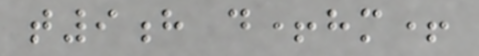t9h d+hm+
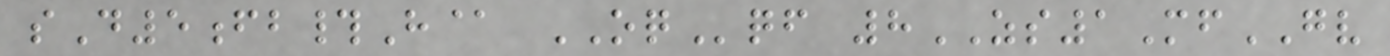sD5fb#H@ OQqf 8ZS1MfGV
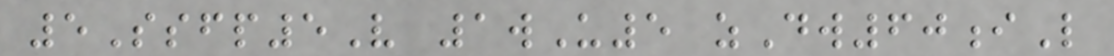5Ssfp5V 1wU5 zDw60iL
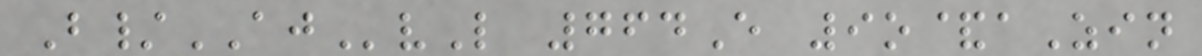B/AJvL 764E 9o&aZin
